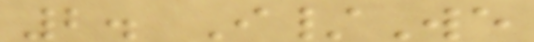2. I/We
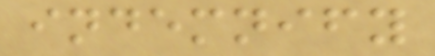indemnify
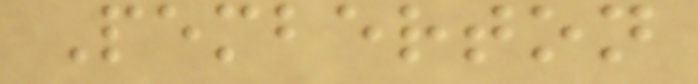Pemberton
